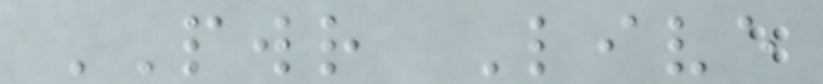PWR Live
